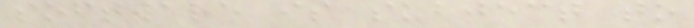software is subject to
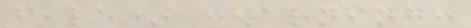file* :warning:
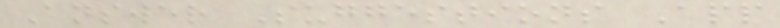Answer Suggestions App
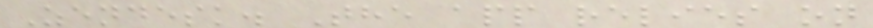Zendesk. The app relies on
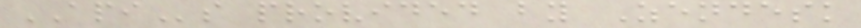APIs provided by Zendesk
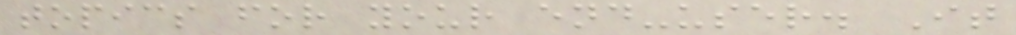topics for your end-user. It
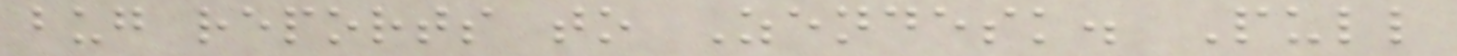bug reports to Zendesk. Pull
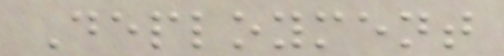Deployment
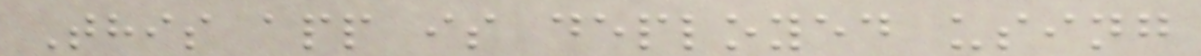This app is deployed using
